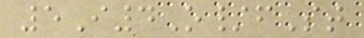5I4O/fSt
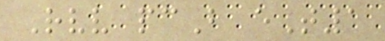Rvv pcB eT1
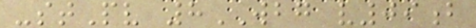-stPv 8WBG v09b
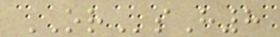ORsH8
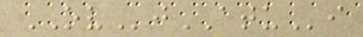OVjATUi
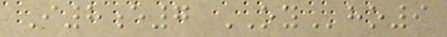I8e7 OYho9
